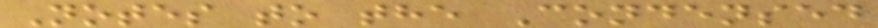Notes to the Condensed
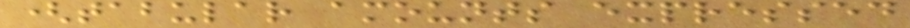(tabular amounts expressed
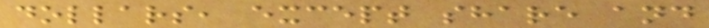dollars, except share and
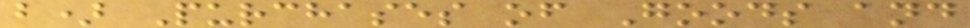b) Purchases of Goods and
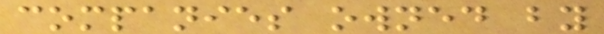companies owned by
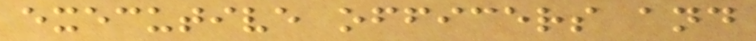executive officers and
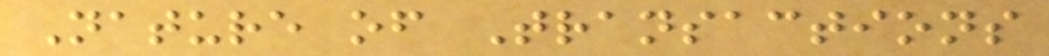Nature of Transactions
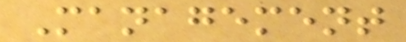Management
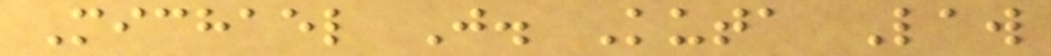Michael J. Kuta Law
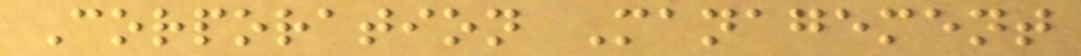Corporation Management
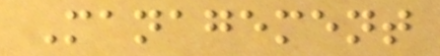Management
